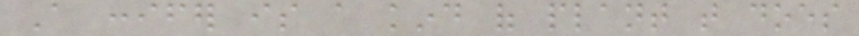A conifer is a kind of plant that does
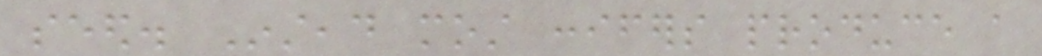seed. Instead most conifers produce a
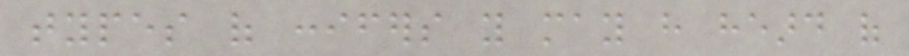types of conifers you may have heard of
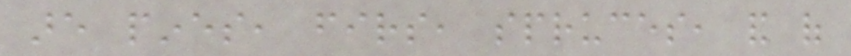are pines, firs, spruces, and of
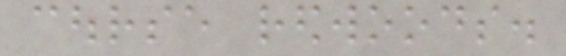course redwoods.
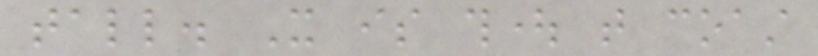tall. It is thought that coast
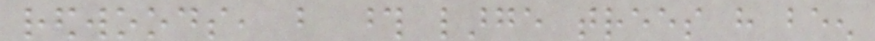redwoods, but those large trees have been
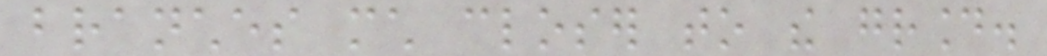branches much closer to the ground.
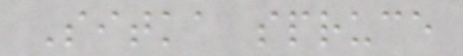Sitka spruce
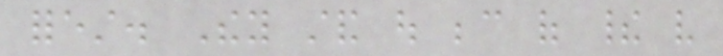forest. They stand out because of their very
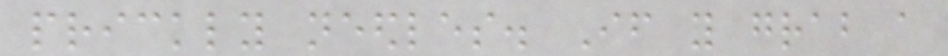prickly needles. If you grab a
